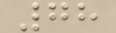78
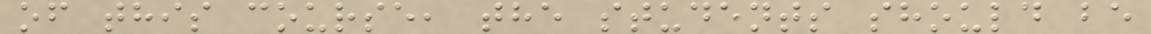of this course, the students should be
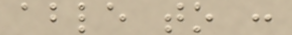able to :
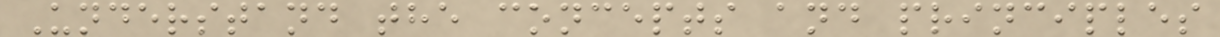Understand the concepts and principles
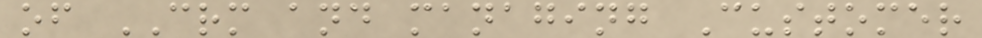of CRM and managing Customer
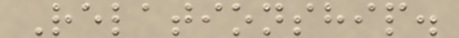Relationship.
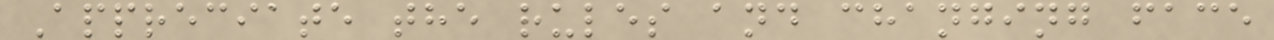Appreciate the rules and changing face
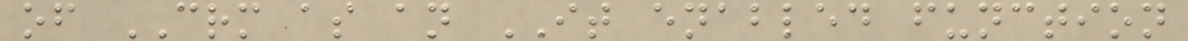of CRM as an IT enabled function
